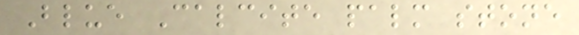Blue Calcite palm stone
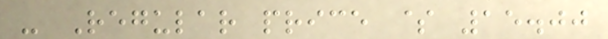- Regular price $ 15.00
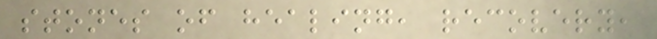stones of healing, recovery,
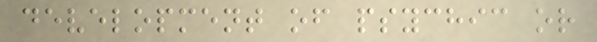development of psychic or
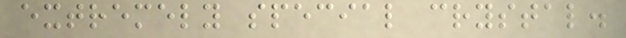extremely special crystal.
